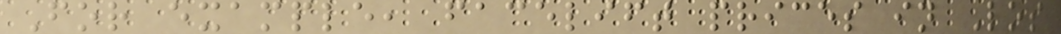For example, facelift prices in Los
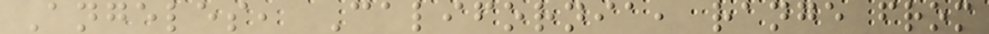Angeles, California, range from
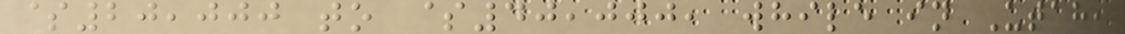$20,000 to $40,000, while in Utah,
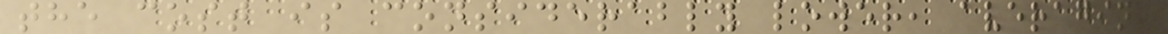the cost is considerably lower, averaging
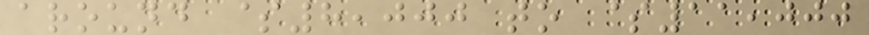around $8,000 to $11,000
